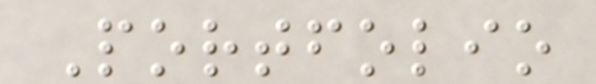Portfolio
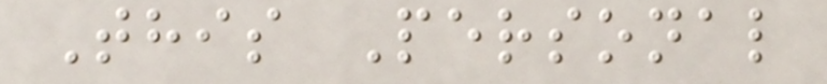This Personal
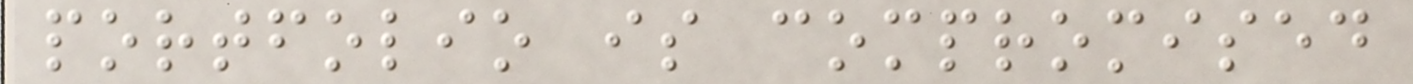portfolio is compromised
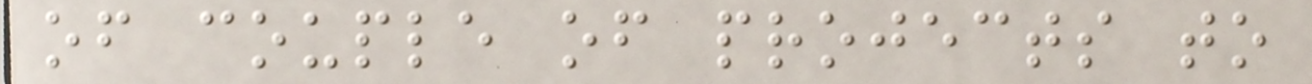of couple of projects to
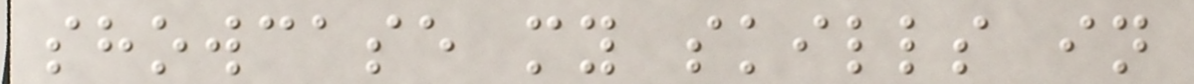showcase my skills in
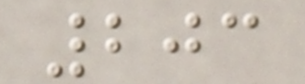203
